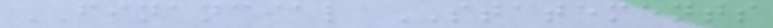FINANCIAL STATEMENTS
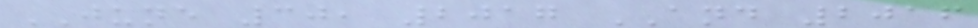JUNE 30, 2017 AND 2016
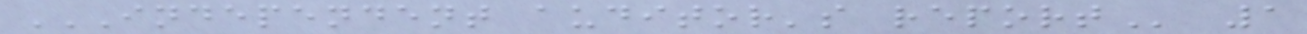INDEPENDENT AUDITOR'S REPORT 1
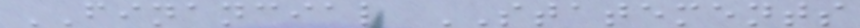FINANCIAL STATEMENTS
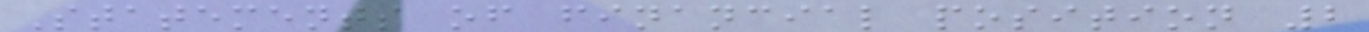Statements of financial position 2
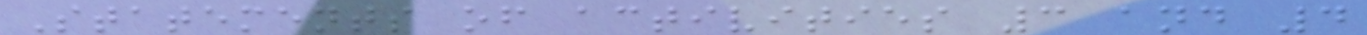Statements of activities 3 and 4
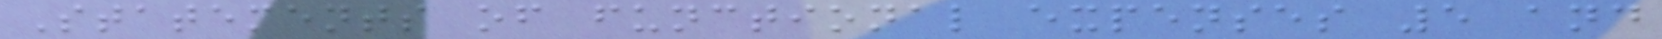Statements of functional expenses 5 and
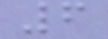6
